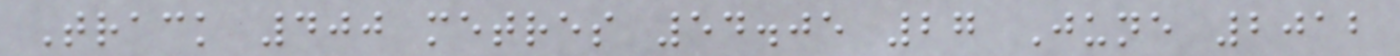Track 400 metres 54.05 27 June 2012
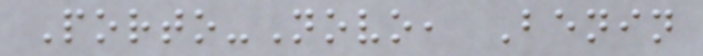Porto-Novo, Benin
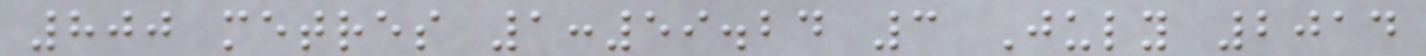800 metres 1:59.24 3 July 2014
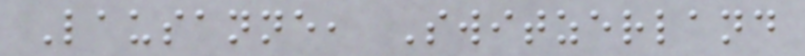Lausanne, Switzerland
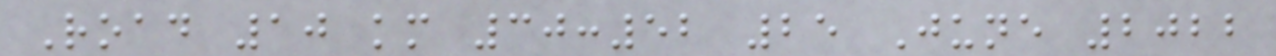Road 10 km 30:52 25 June 2022
